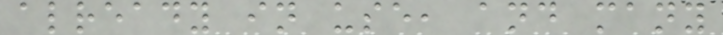already in use, and many
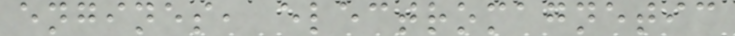engines, electromagnetic
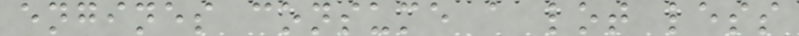engines consume a lot less
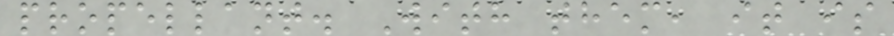propellant. With them, it is
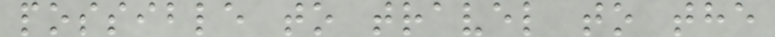possible to travel to the
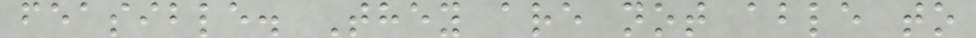feasible. They are not able to
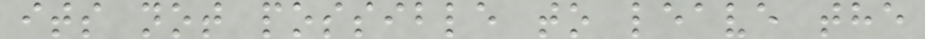its not possible to leave the
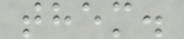them.
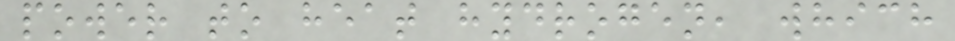power to heat hydrogen, which
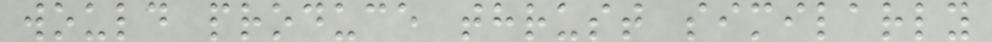would produce thrust similarly
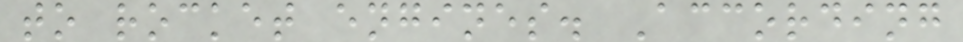to rocket engines. According
